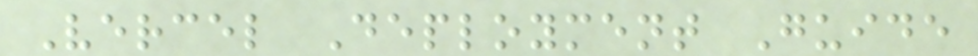Vercel Deployment Guide
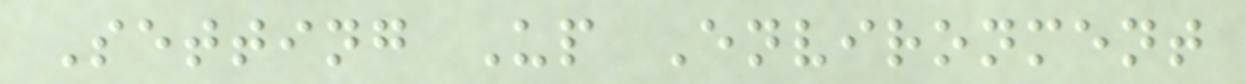Setting Up Environment
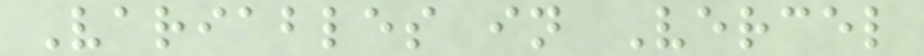Variables in Vercel
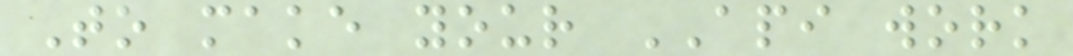To make your API work
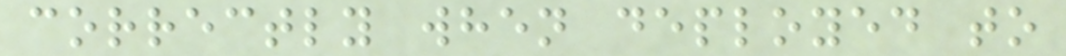correctly when deployed to
